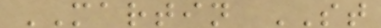MARTIN ST
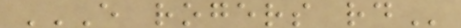E ROGERS RD
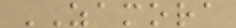ZAMORA
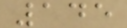145
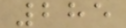285
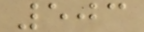503
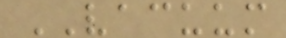VACUUM
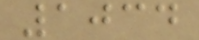1034
